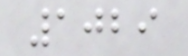1029
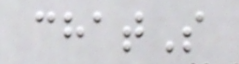chatS
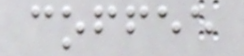coffee
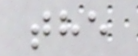the
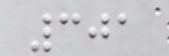301
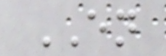EN
